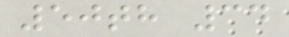50th 34
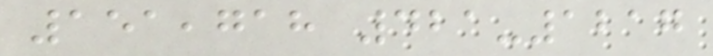151,718 421-1217
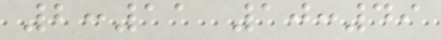2:11 10:49
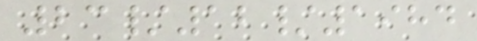23/12/1984
